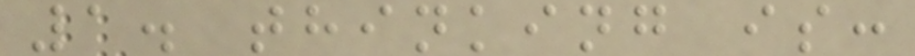1. thinking is:
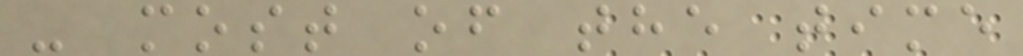- most of the time
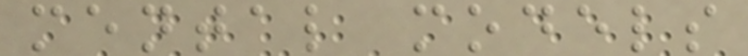mental models
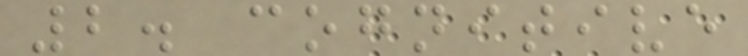2. cognitive
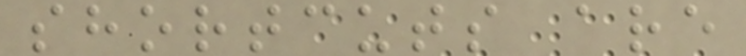shortcuts are
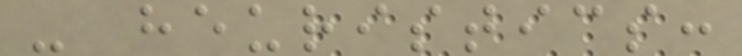- heuristics:
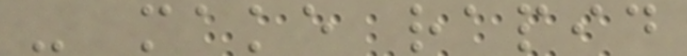- make rapid
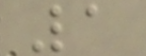1
